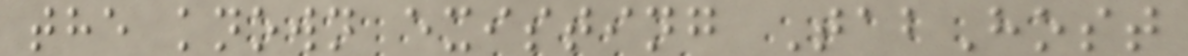the known existing TabHost
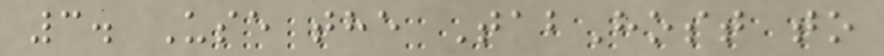3. Use the TabHost to
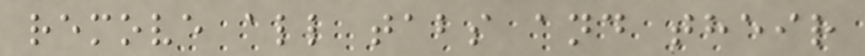remove all tabs and their
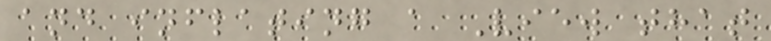and inflating a View that
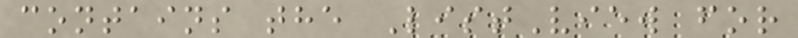contains the ListView for
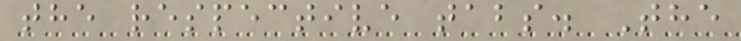the respective tabs. The
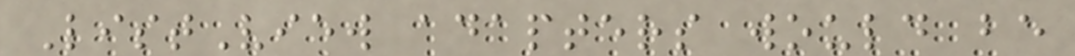ListView adapters would be
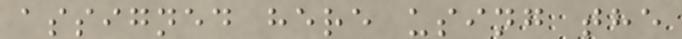assigned here using the
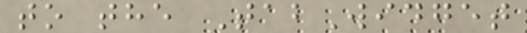to the TabWidget
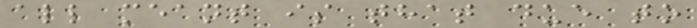all meant is that due to
